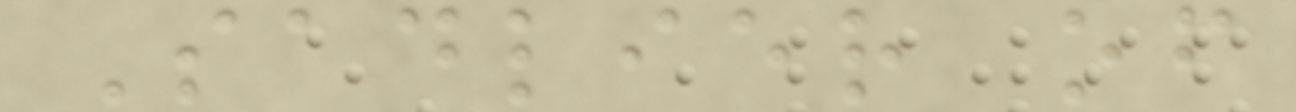Sadlier of
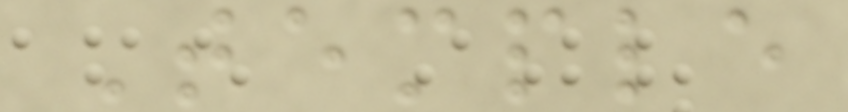Temple
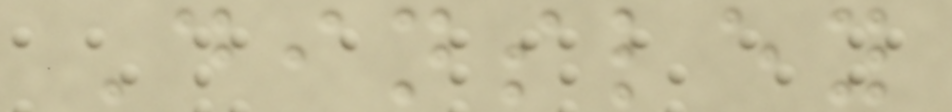Dinsley
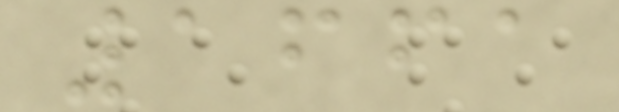1661
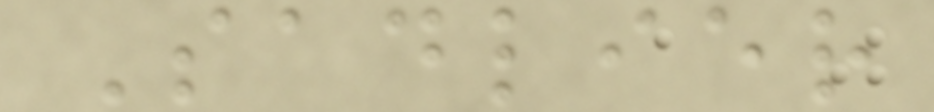Sadlier
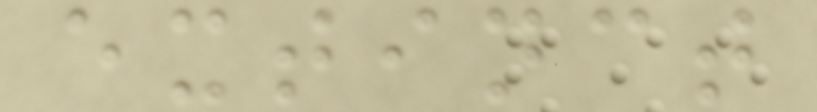extinct
